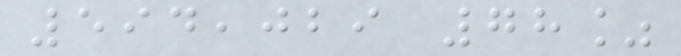594,029 78%
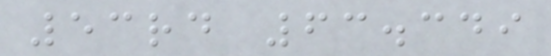53rd 63.349
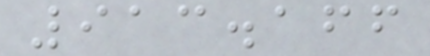913.166
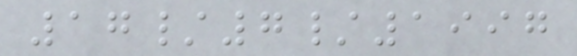17/7/1997
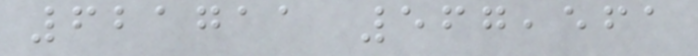621711 567,561
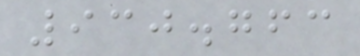930.763
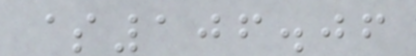$106.06
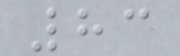83
